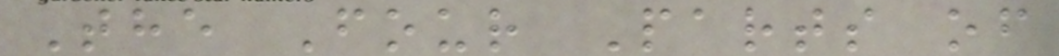The Four Parts of
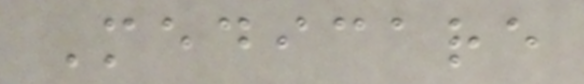Medicare
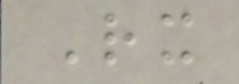Rx
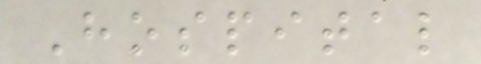Hospital
